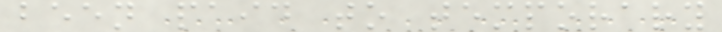been paid to temporary
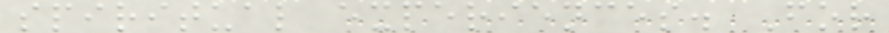spiritual experiences. For
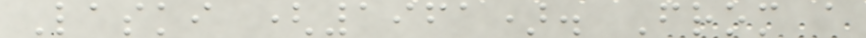Laski (1961). From a
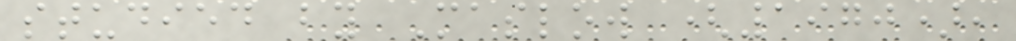studied by Maslow (1970),
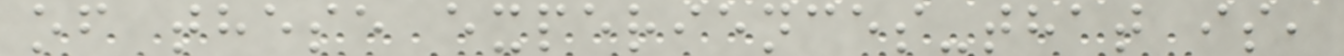of these experiences-that is,
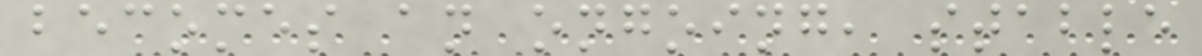becomes an ongoing, stable
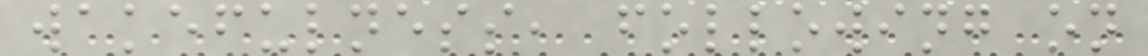wakefulness, following on
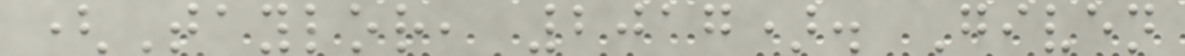(Taylor, 2017). Given
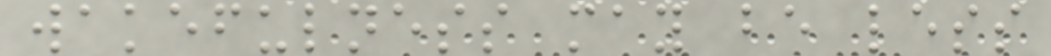wakefulness may be less
